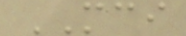MCI
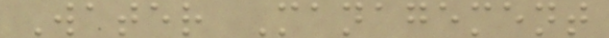Water Management
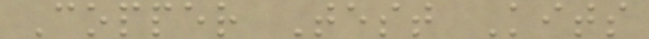Copper Test Kits
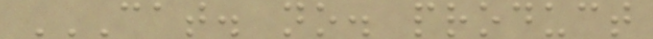CAT. NO. PRODUCT
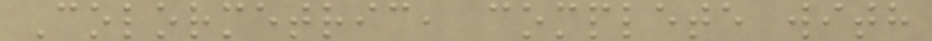Colormetric, complete with
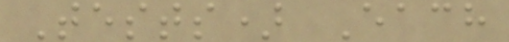Tests) Each
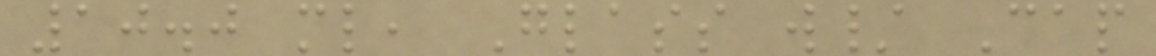10.0 ml, Glass w/ Cap
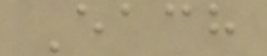Each
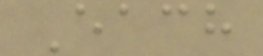Each
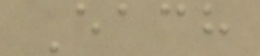Each
